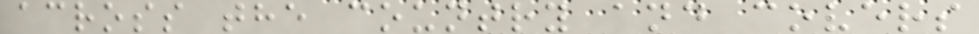across the country and covers
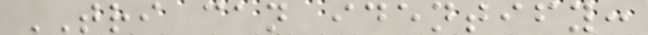TRI can identify:
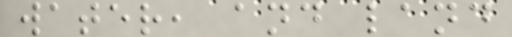water, and land
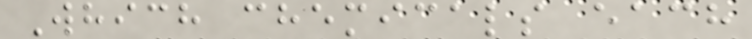Which chemicals each
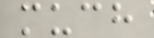much
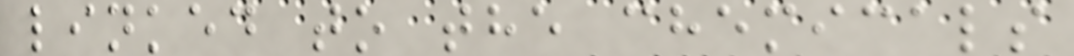linked to the chemicals
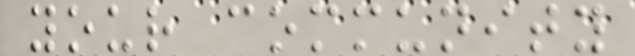your community
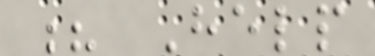? Help
